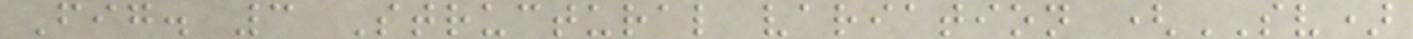Fig. 3 Structural variation (SV)
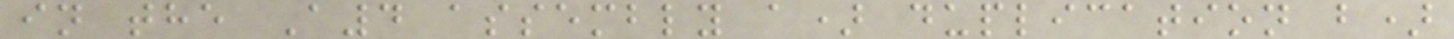in the A4 assembly a) duplication b)
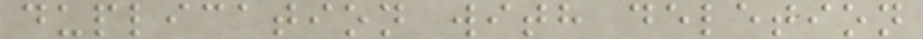duplication with deletion
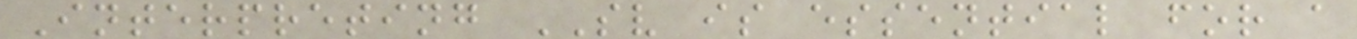Interpreting SV is essential for a
